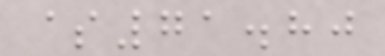$71.80
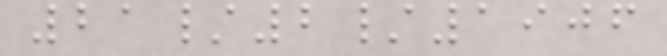21/2/1906
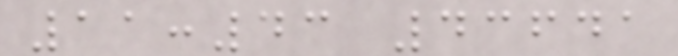11:43 43641
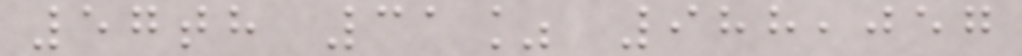57th 31% 988,057
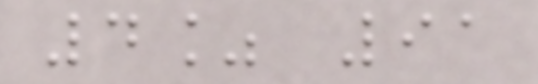4% 91
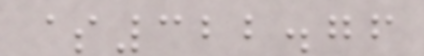$322.76
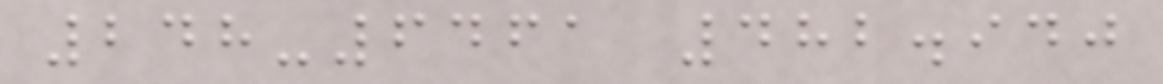248-6461 482.940
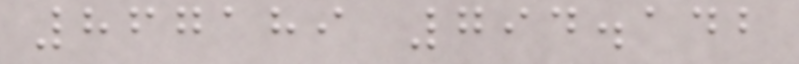867189 794.142
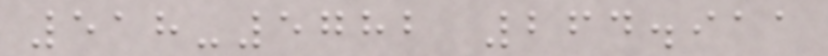518-5782 264.911
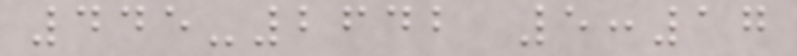445-2642 5:17
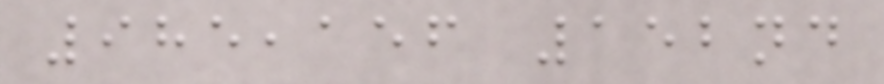985,156 152nd
